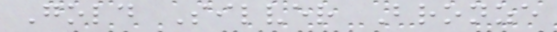Gold Silver Bronze
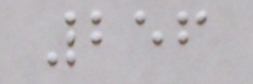256
